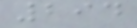294
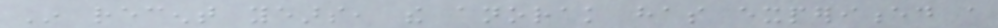In recent years, the anorak has experienced a
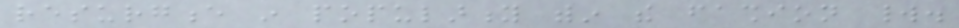resurgence in popularity within the fashion world.
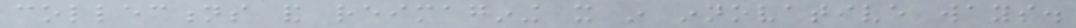collections and reimagining it in innovative ways.
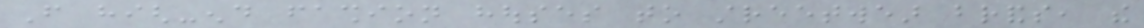From high-end fashion houses to streetwear brands, the
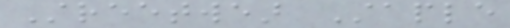Streetwear Staple
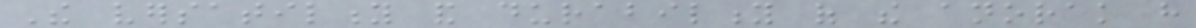The versatility and durability of the anorak have
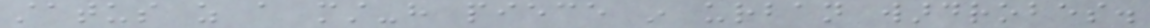status as a must-have piece in urban wardrobes.
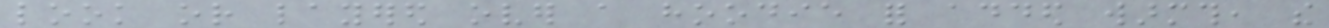look or layered over a hoodie for added warmth, the
